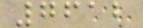7612
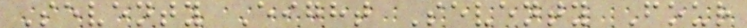Seventy Eight Seventy Four
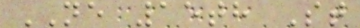NE 15th St
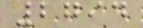2794
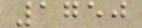1750
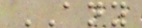ANY
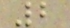2
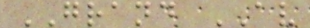GRAND AV
